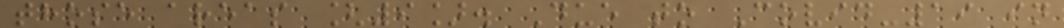those areas [9]. Due to Covid-19 in
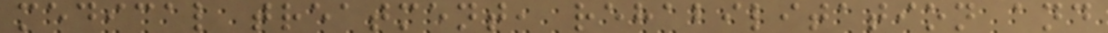medical treatment, rehabilitation and
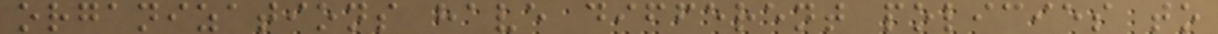organizations have different policies to
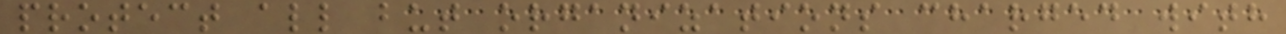protect all but organizations charged with
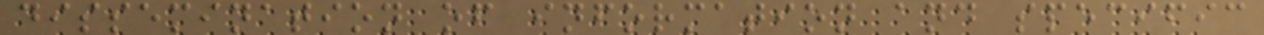dissemination of information and specific
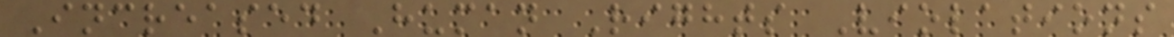Increased Human Rights Violations
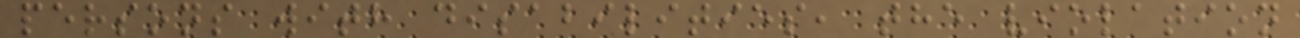persons with disabilities, the violation
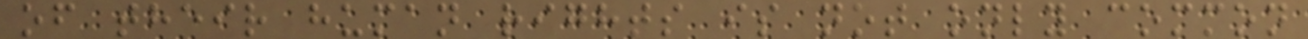of their human rights is not only common
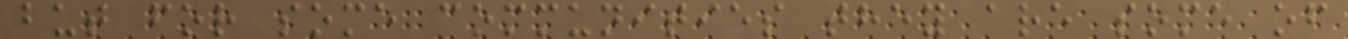but for some communities they are some of
